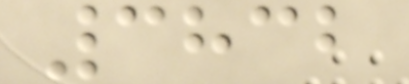3832
